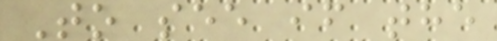To see if the
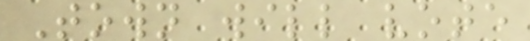Town will vote
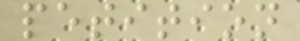petition
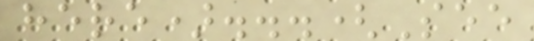here)...(See
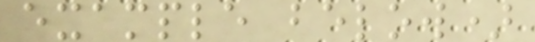example below)
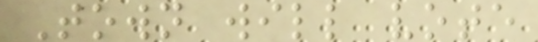Town will vote
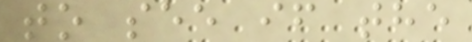to see if the
